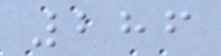286
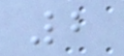2
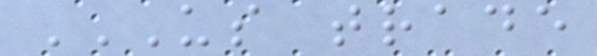US TRADE
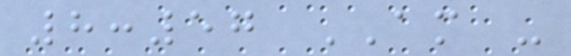8:57 AM -
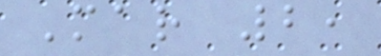Mar 2,
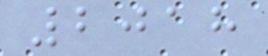2018
